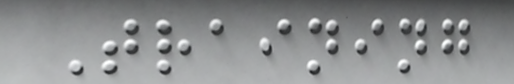Training
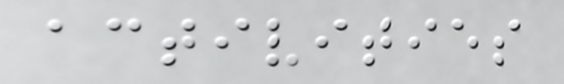activities
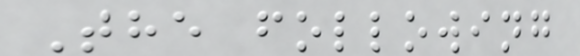The following
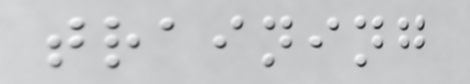training
